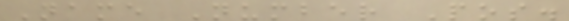Name Number Pos.
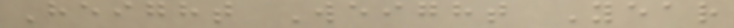Height Weight Year
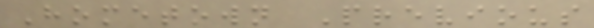Hometown Previous
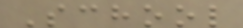School
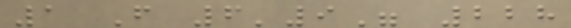1 F 6'9" 228
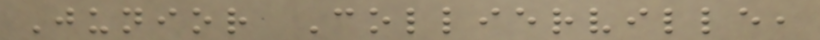Junior Collierville,
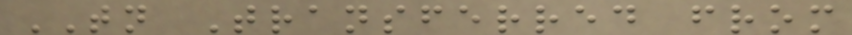TN Transferred from
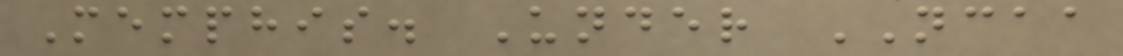Memphis. Under NCAA
